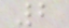2
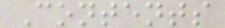Contents
